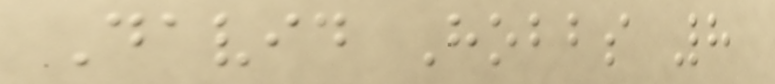David Hobbs 8
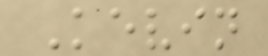Kevin
